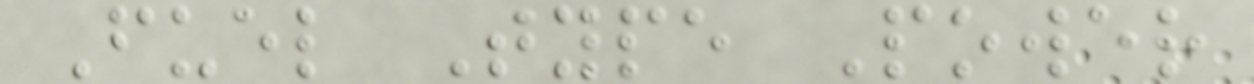Fuel Type Power
